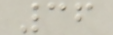36
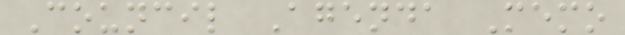Council Agenda Memo
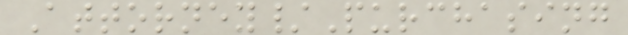Attorney/Purchasing
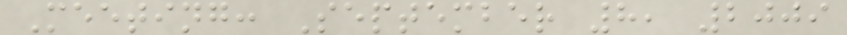Meeting: September 8, 2009
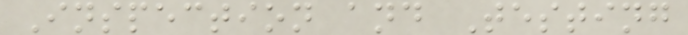Inspection and Testing
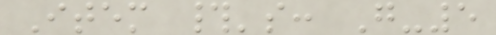Item #'s: G-5
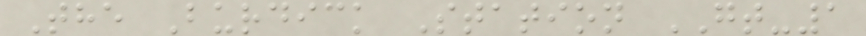The Burdick Station GT-1
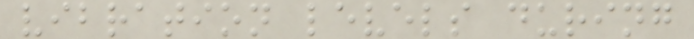vibration levels during
